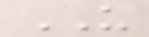US
